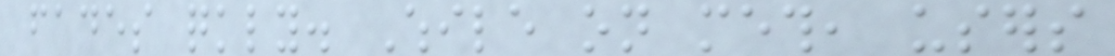fades quickly. While on meth, users
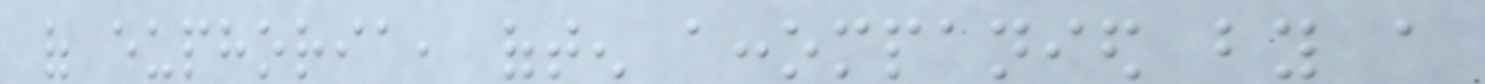of euphoria, often accompanied by a
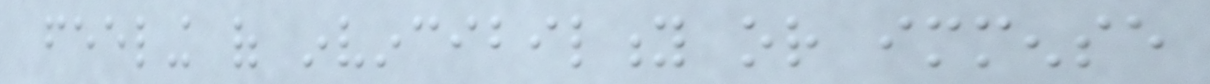feeling of invincibility or immense
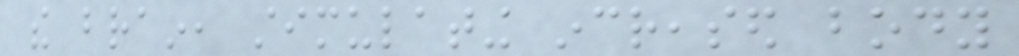the brain, stimulating increased body
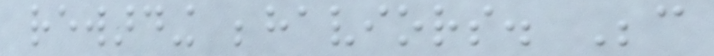rewarding behaviors. Because
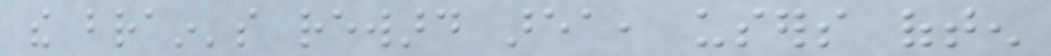the brain's reward area, users often
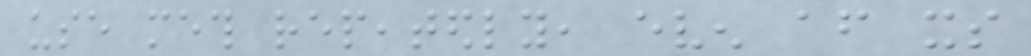use meth repeatedly, even after its
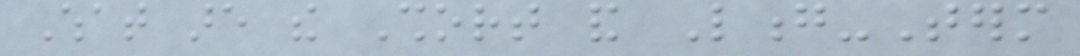What are the Short and Long-Term
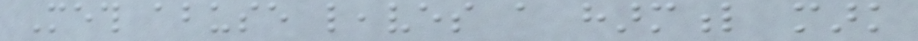Meth abuse leaves a harmful mark
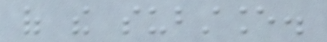of the substance.
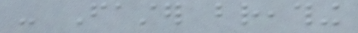- Faster breathing
